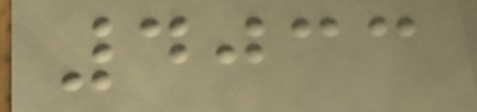4033
